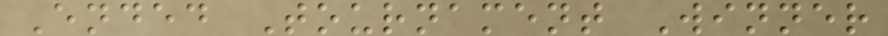Ended Tournament Winner
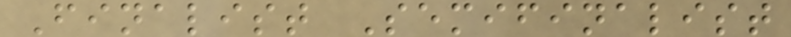Finalist Semifinalist
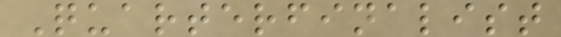Quarterfinalist
